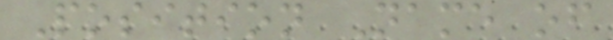Position Name of
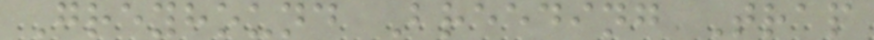Greyhound Breeding Trap
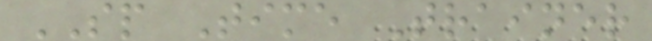SP Time Trainer
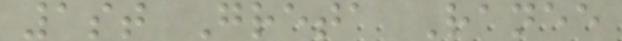1st Greta Ranee
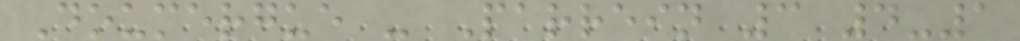Doumergue - Parrein 3 4-1
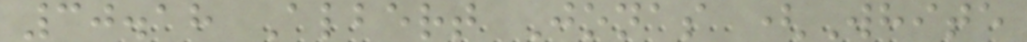30.18 Albert Jonas (White
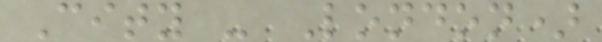City - London)
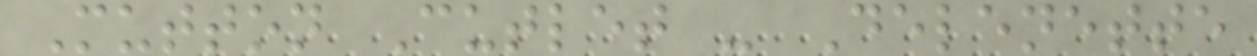Mutton Cutlet - Delenette
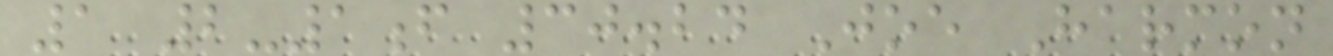1 2-1f 30.24 Joe Harmon
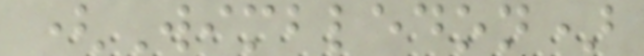(Wimbledon)
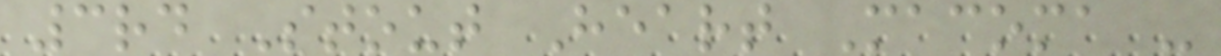3rd Stout Heart Macoma -
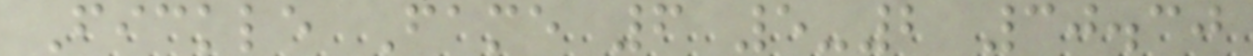Fickle Fame 6 5-2 30.30
